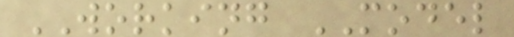WORKING MODEL
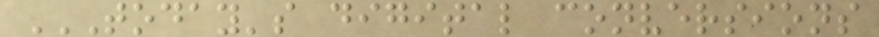TODAY'S DIGITAL CONVERSIONS
